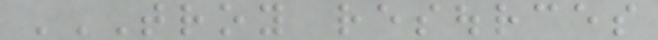TROY RESOURCES
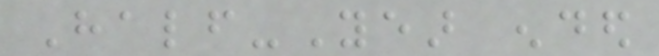Half-Year ended
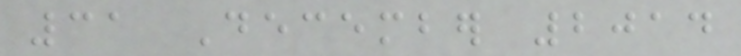31 December 2014
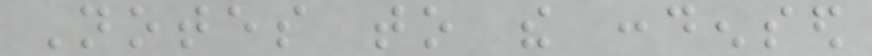Notes to the condensed
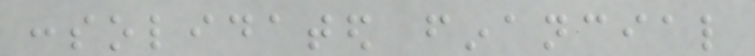consolidated financial
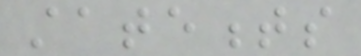statements
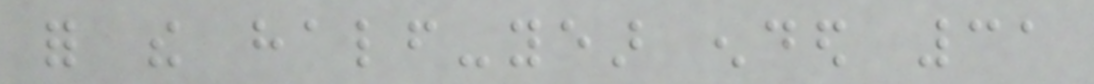for the half-year ended 31
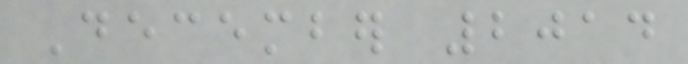December 2014
